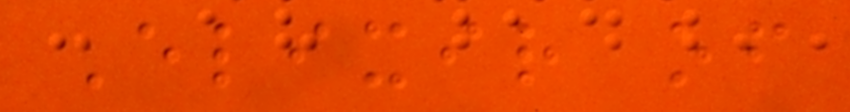Elixir of
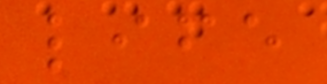life
